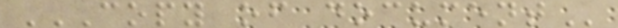COPY OF DOCUMENT
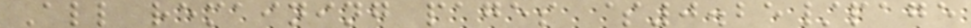All remaining pages $0.25/page
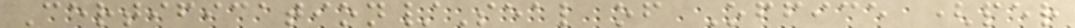Certification/Seal of Office (per
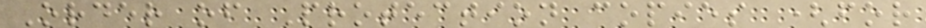Order of Protection copies (for
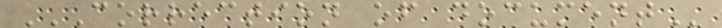CORRECTION OF DOCUMENT
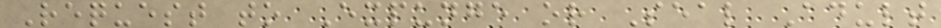Request to Expunge or Seal Adult
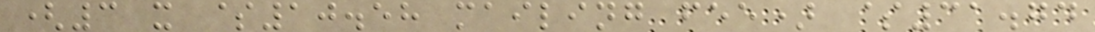(3 x $10.58 mailing fee) $31.74
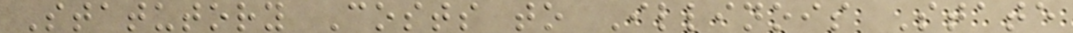Statutory Costs to Illinois State
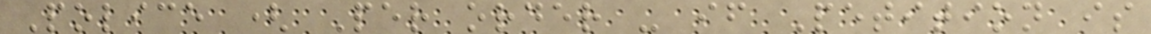Police ( Per order - if Petition is
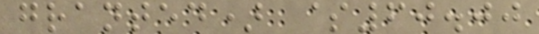granted) $60.00
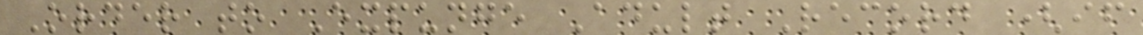Order to Expunge Adult Record (if
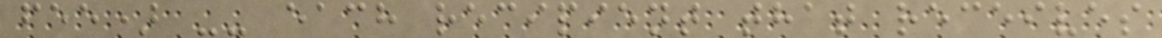fee) -- each recipient that receives
